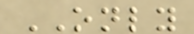ONLY
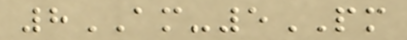8AM-5PM
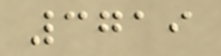3719
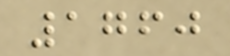1760
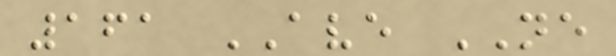161 AVE NE
